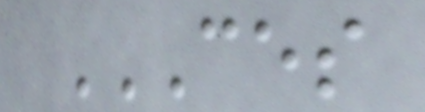CES
